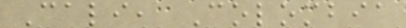Cali, Colombia
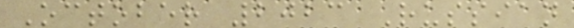October 2023 Russian
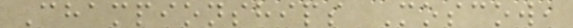Championships Moscow,
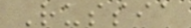Russia
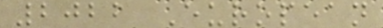2022 European
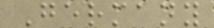Germany
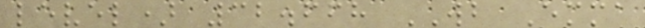level) 32.668 WB Emma
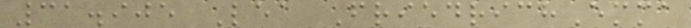31.905 Lea FriedrichEmma
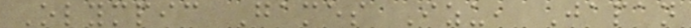Olympic Games Izu, Japan
